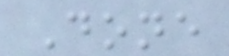Done
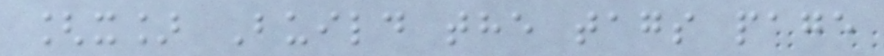[x] Build the tags page
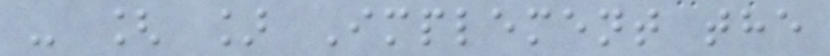- [ ] Implement the
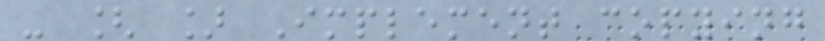- [ ] Implement copying
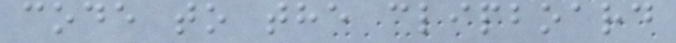code to the clipboard
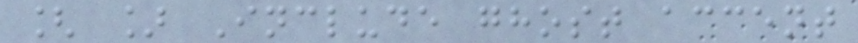[ ] Include ghost accent
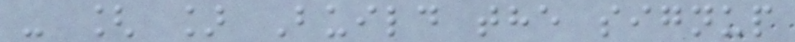- [ ] Build the signup
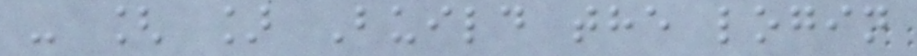- [ ] Build the login
